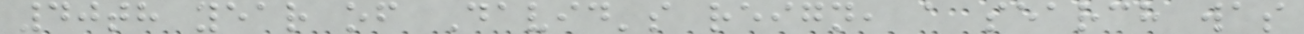40th year of David's reign, a search was
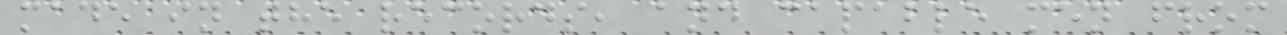made in the records, and capable men from
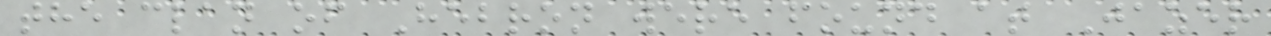the clan of Hebron were found at Jazer
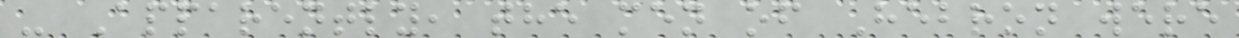- Apparently, the men of Hebron were
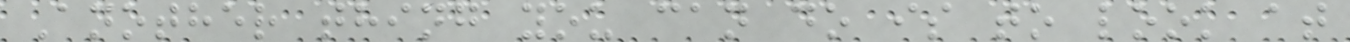Another thing you can do is to look at
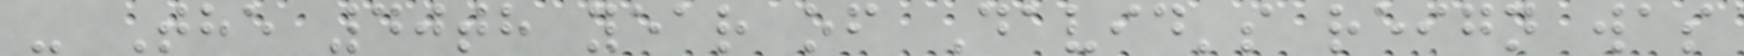- The 40th year of David's reign was
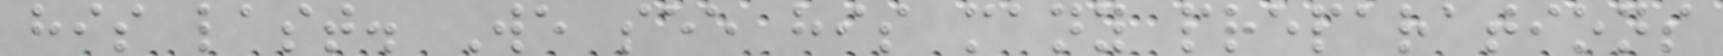his last. We see his many preparations
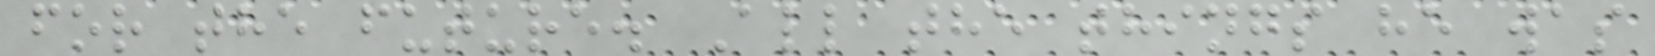for the future. All the things he was
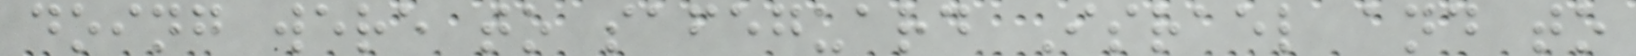doing were to safeguard Israel and to
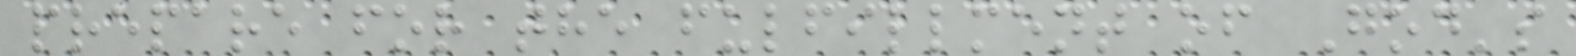prepare for the fulfillment of God's
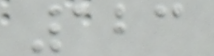123
